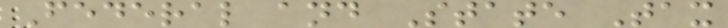Federal and State Tax
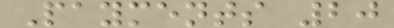Payments 20
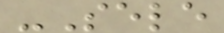-Sele
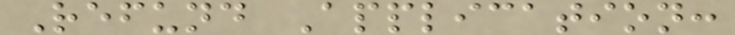Refund Application:
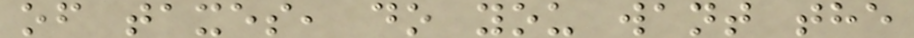of taxes, do you want the
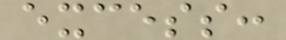excess:
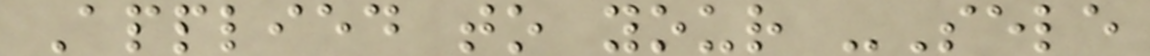Applied to your -Sele
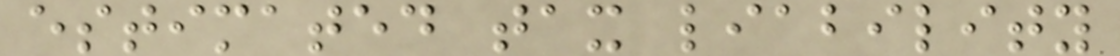estimated tax liability
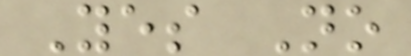Yes No
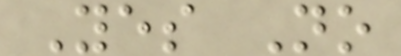Yes No
